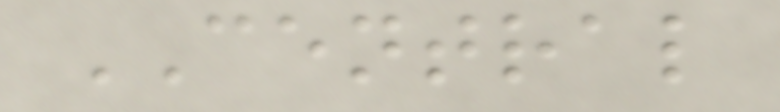CENTRAL
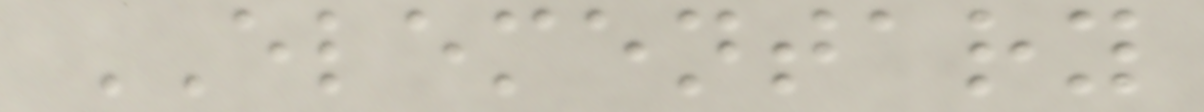ELEMENTARY
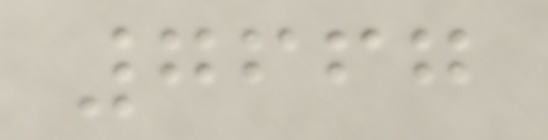7667
